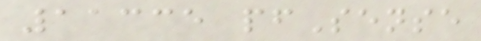11335 pfSense
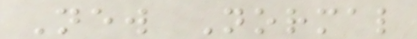New Normal
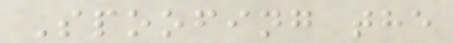Spoofing the
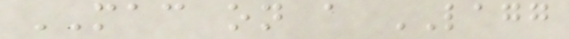MAC on a LAGG
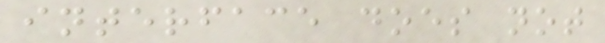interface does not
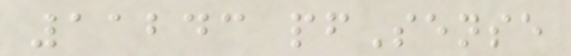11243 pfSense
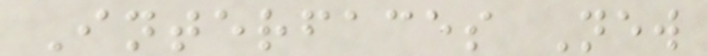Interfaces New
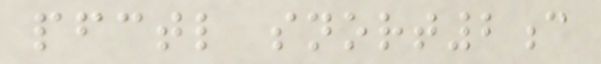pfctl snort2c
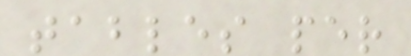tables per
